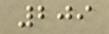209
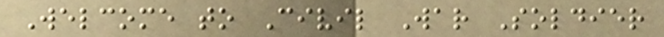Welcome to Civil War Soldier
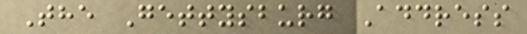The Gettysburg Address
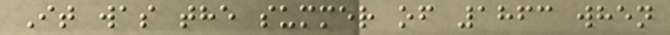It was the summer of 1863 when
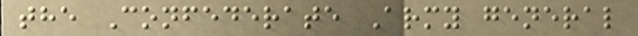the Confederate Army general
